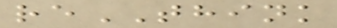reTHINK
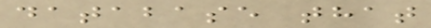database that
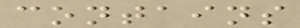contains
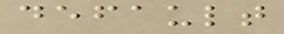default
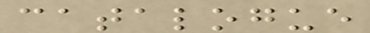catalogue
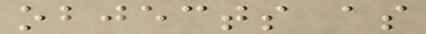objects as
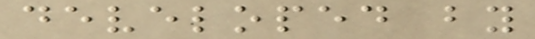developed by
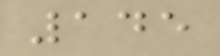145
